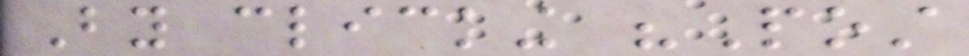By clicking "Post
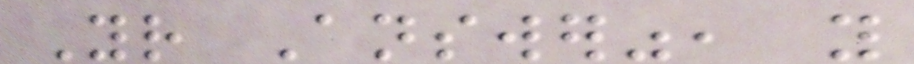Your Answer", you
